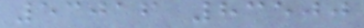53016 83500
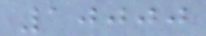10000
